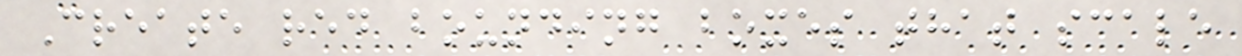Create red bounding boxes that scale
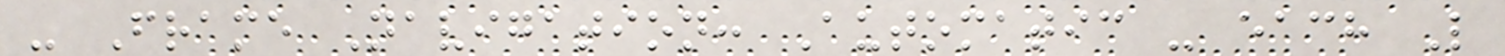- Frame Navigation: Automatic - each L
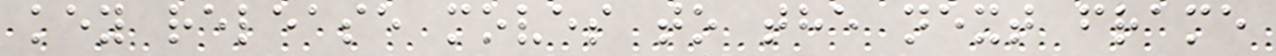key release moves to the next frame
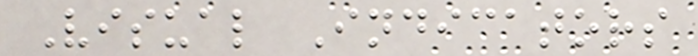Visual Indicators
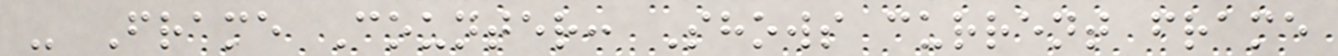- Frame Counter: Shows current frame
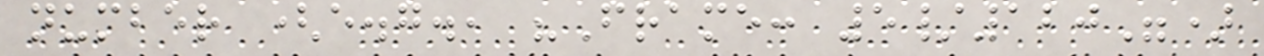number (e.g., "Frame: 5/120")
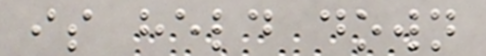is held down
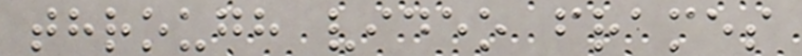through video frames
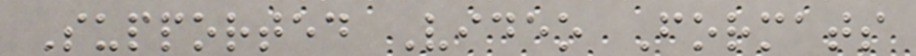Supported Video Formats
